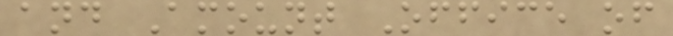and Amount Office of
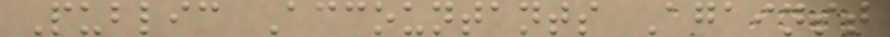Public Accountants Against
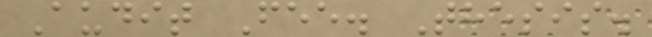Audit Fee. Thesis.
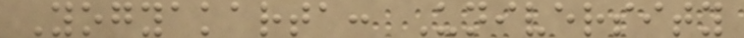Yogyakarta: University
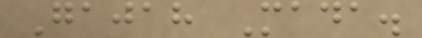Gajah Mada.
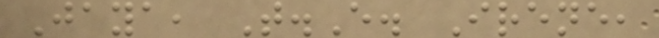Jaya, T.E. Irene,
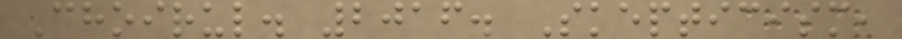Choirul. 2016. Skepticism,
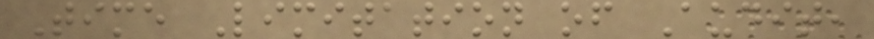Time Limitation of Audit,
